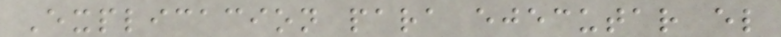Explicacion para ejecutar el
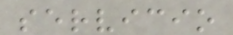servicio
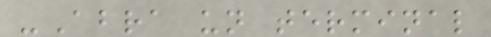-Abra un terminal
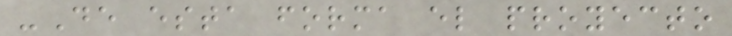-De esta forma el proyecto
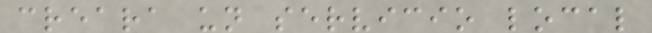creara un servicio local
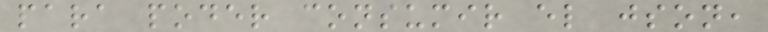para poder consumir el json,
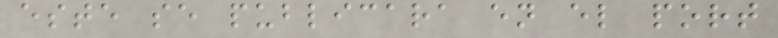este se publicara en el port
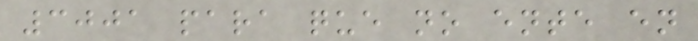3001 para que no ente en
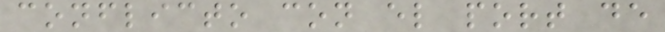conflicto con el port de
